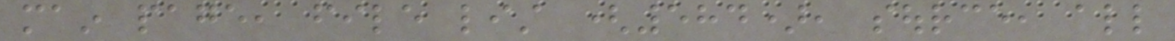main page, file list (584), source, all
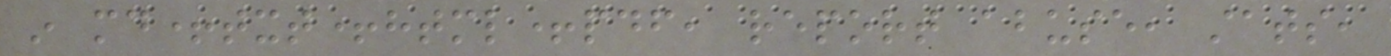in md+txt+html+pdf, report abuse, stats,
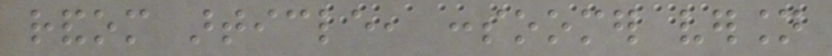random article, consoomer version
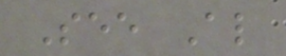See Also
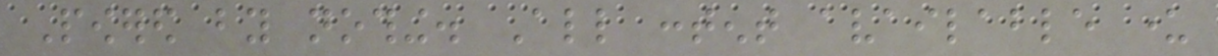Powered by nothing. All content available under
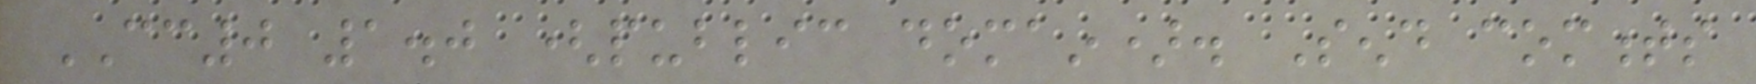CC0 1.0 (public domain). Send comments
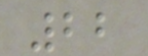22
